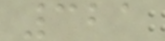321
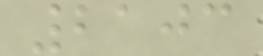2103
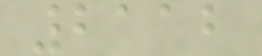2112
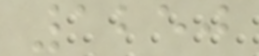1250
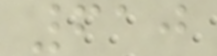610
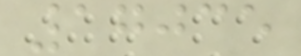17035
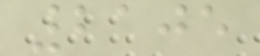2105
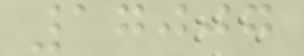17007
